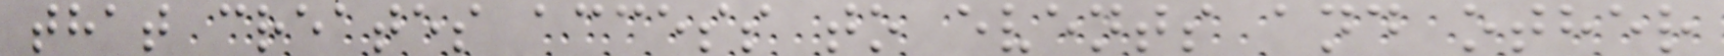that creates access to events and other
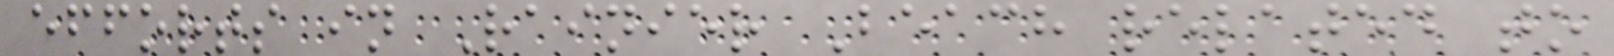efforts in Rainier Beach related to
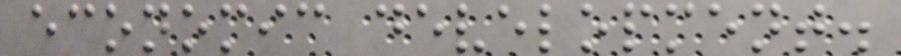economic development.
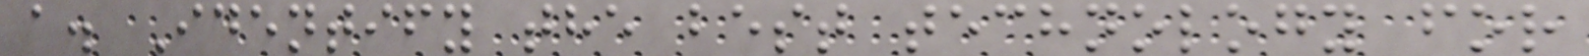a. Identify the best technology for
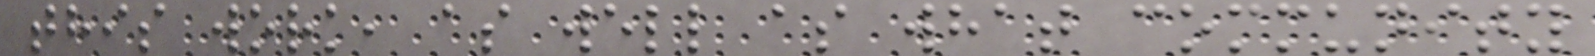this work, as well as what community
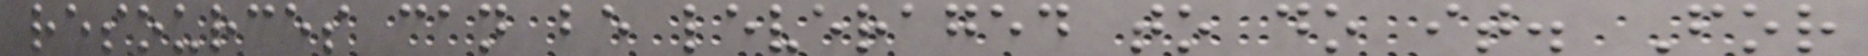resources can be leveraged to do it. For
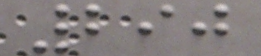290
